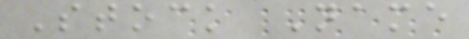Stock Name
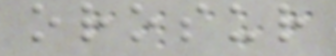orosur
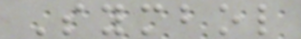Symbol
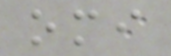omi
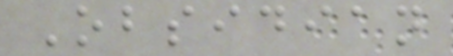Obsidian
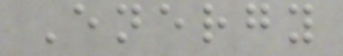Energy
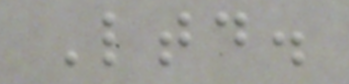Ltd.
